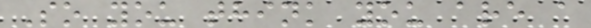So you think you are a
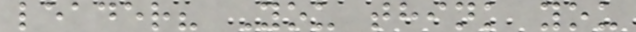leader? You think you
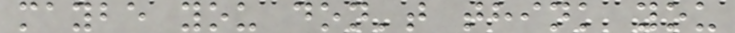maybe you don't think you
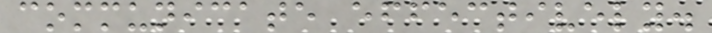communicate effectively.
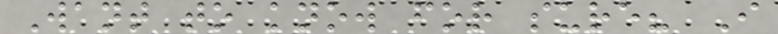Want to know for sure? I
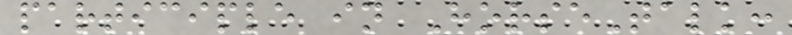participle in HorseTalk:
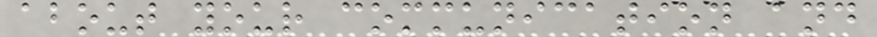about your communication and
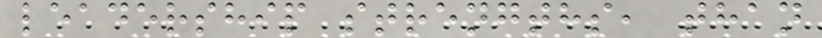leadership strengths, than
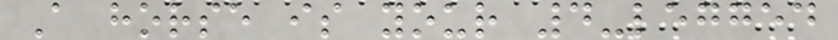A horse is your 4-legged
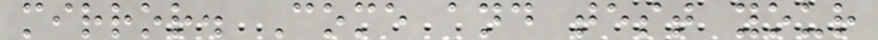mirror. Come and test your
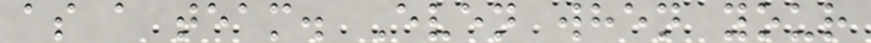as a team. Even when your
